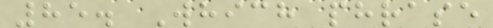85. Which phrase
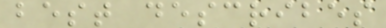best describes
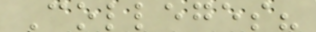Colleges?
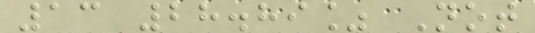13 28.89% Not
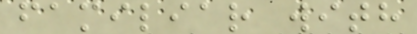familiar with
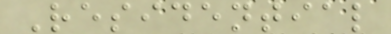Residential
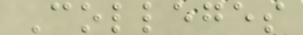Colleges
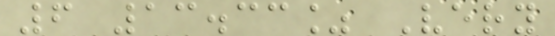6 13.33% Very
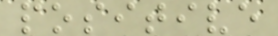positive
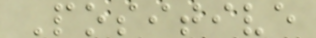Positive
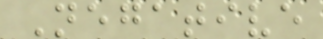Negative
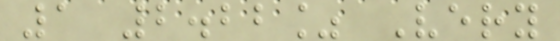1 2.22% Very
